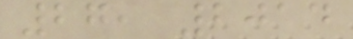27, 2014
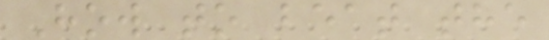How to beat the
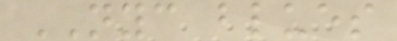NYC blues
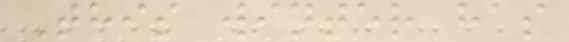This winter has
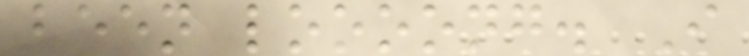been loooong. I
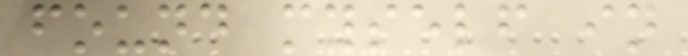found myself in
